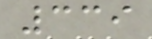339
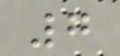7
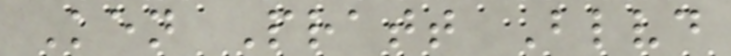Ken Pratt Blvd
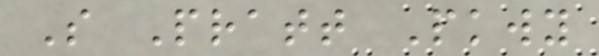S Pratt Pkwy
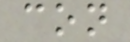con
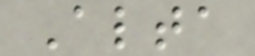Alta
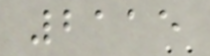2115
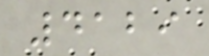4129
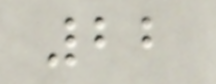22
